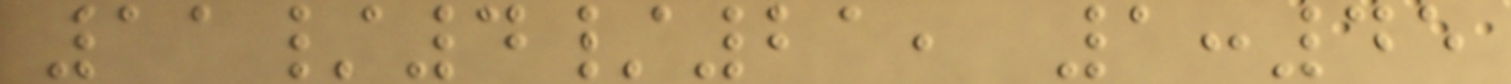11/4/21, 1:45
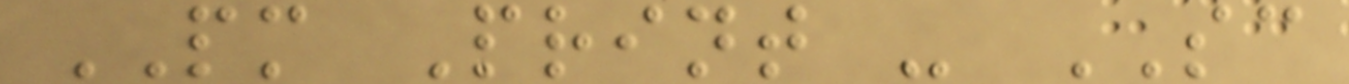PM Print - SC
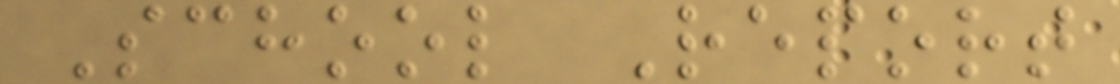School Report
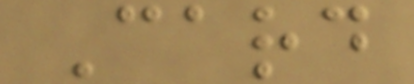Card
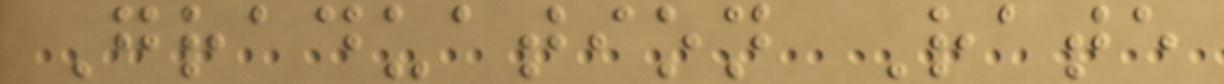Graduation Rate
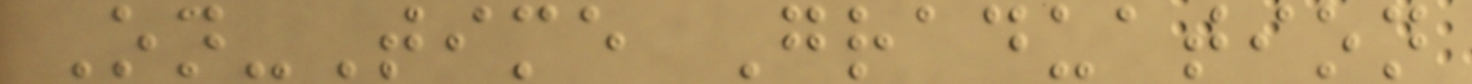On-Time Graduation
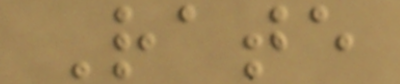Rate
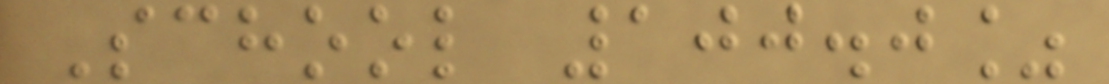School 100.0%
